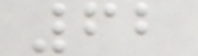62
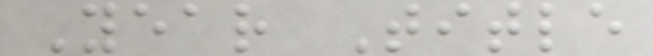Year Title
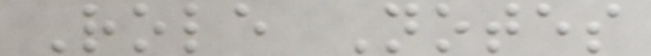Role Notes
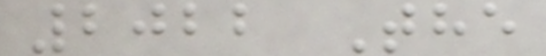2022 The
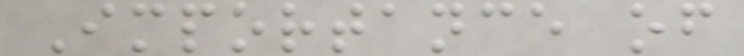Importance of
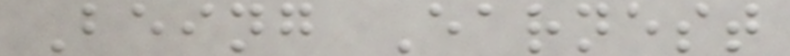Being Earnest
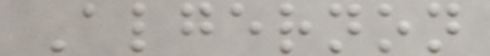Algernon
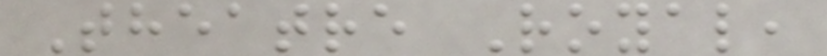Theatre Royal,
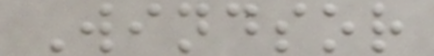Windsor
